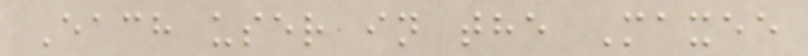Each user in the Maxee
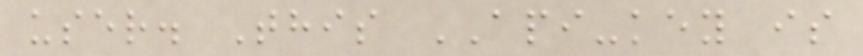user. This API-key is
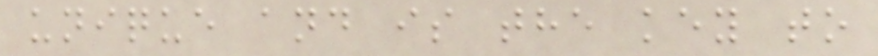unique and is the key to
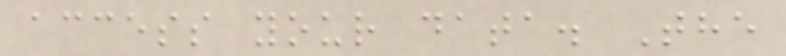access your data. The
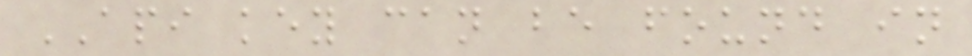API key can be found in
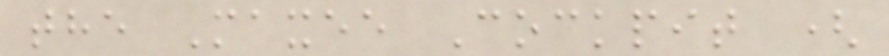the Maxee Cockpit (
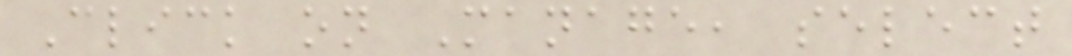Click on Manage, select
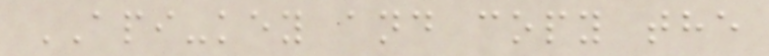API-key and copy the
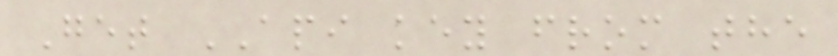Get API key from the
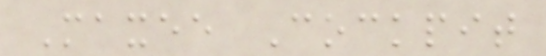Maxee Cockpit
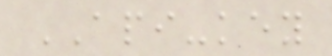API-key
